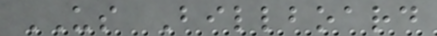US Billboard
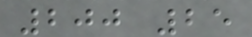200 25
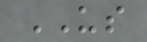US
